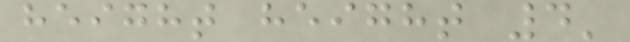height height 4'
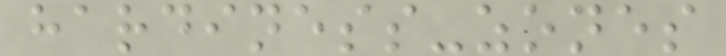hardiness-zones
